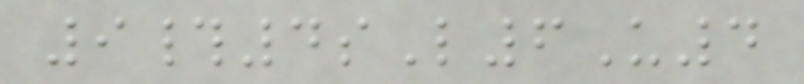9#4sL6U4
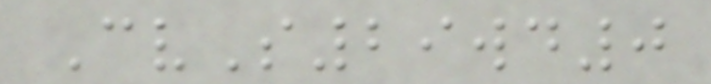CvS29wd0
